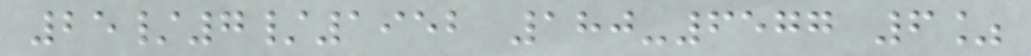25/7/1952 180-6577 6%
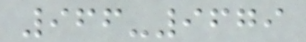966-9679
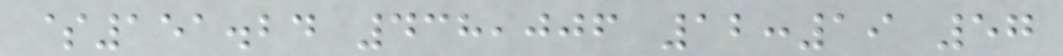$151.24 438,006 12:19 57
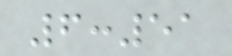6:51
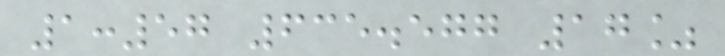1:57 635.577 17%
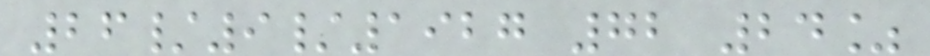26/9/1927 72 24%
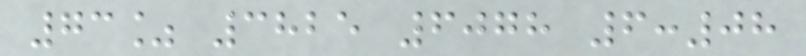73% 3825 6078 6:08
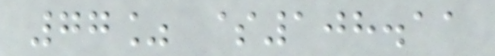77% $108.11
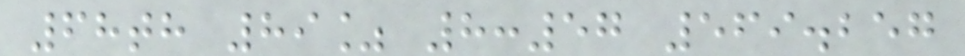68th 89% 8:57 569.257
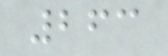263
